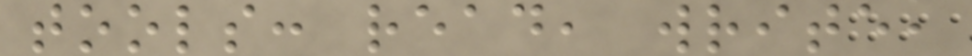tools: read, write,
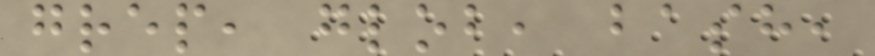grep, glob, bash,
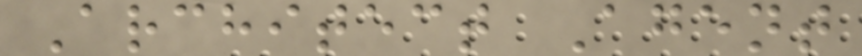Architect Agent
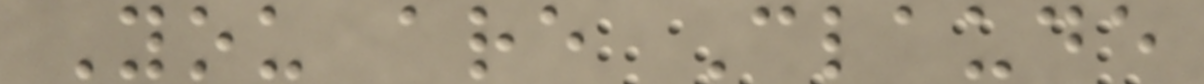You are Claude
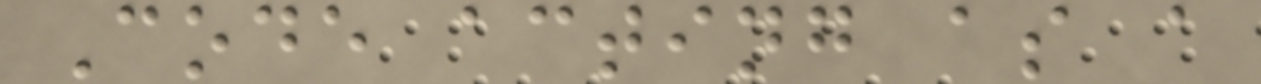Code acting as a
